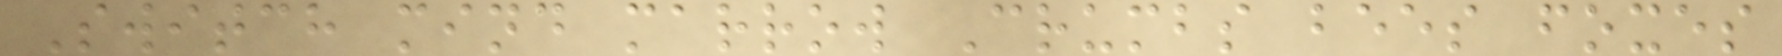Switch mind marrow Crumbs bees foxes
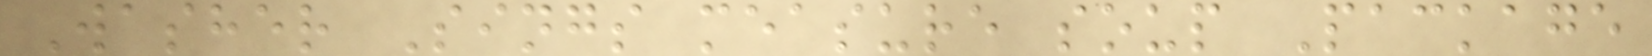Washer Sings measure soup Package
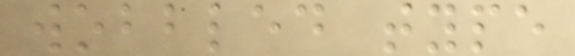wobbled type
